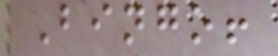Bingo!
